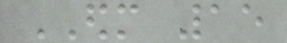EDM 15
